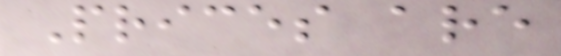Prices are
